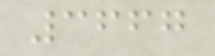3667
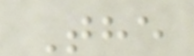The
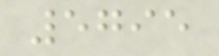5795
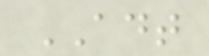ADT
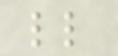ll
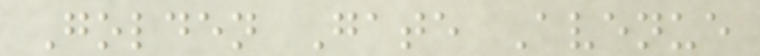Golden Gate Avenue
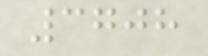3708
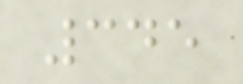345
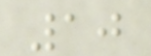10
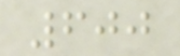600
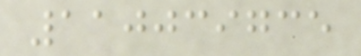110039735
